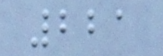221
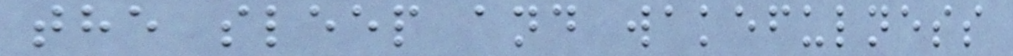the sleep and wakefulness
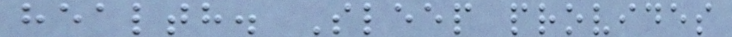health. Sleep provides
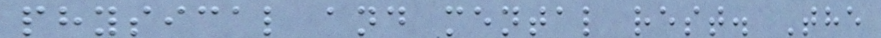physical and mental rest. The
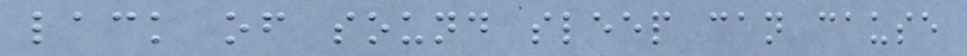lack of sound sleep can cause
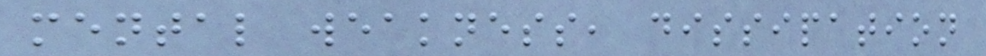mental weakness, dissipation
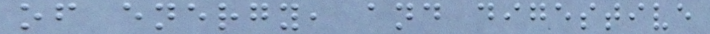of energy, and digestive
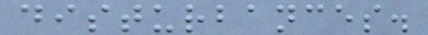disturbances.
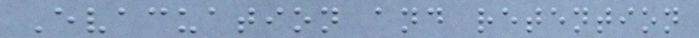Evacuation and retention
